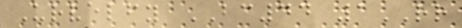Urvelfy BC44 1RR
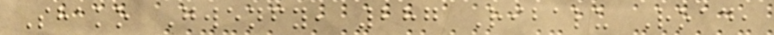Shako Gwenfy, 287 Ribalu Road,
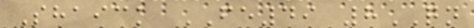Shaick FE49 8QN
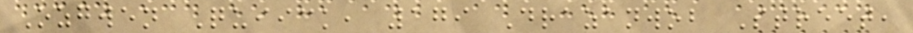Ozgwen Quiick, 179 Drazanwob Street,
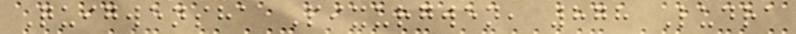Quigwensha Pixurgwen, 878 Ludra
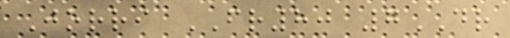Jorri FR80 7DR
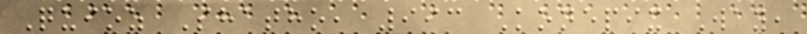Quioz Shatho, 993 Konepix Way,
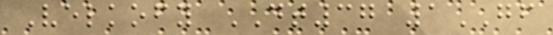Velkofy DT37 1GF
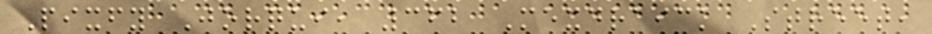Pixfy Jorqui, 362 Mexdraick Street,
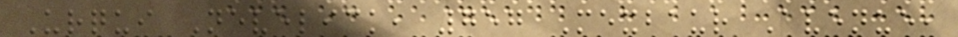Urqui Nevelick, 757 Mexbaur Avenue,
